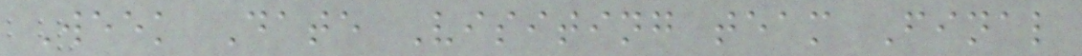Week Date Visiting team Final
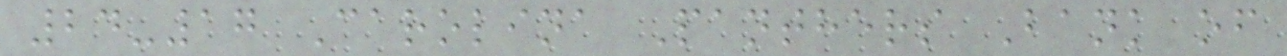24-17 Carolina Panthers Bank of
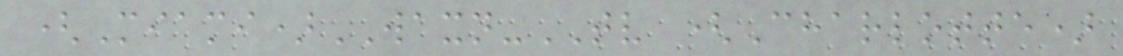(Miami)WAXN-TV (Charlotte)
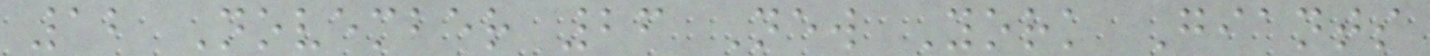12 November 26 New York Giants
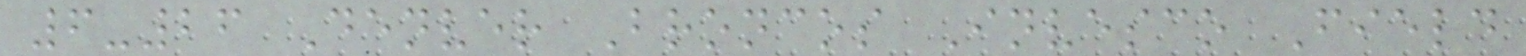6-26 Denver Broncos Invesco Field
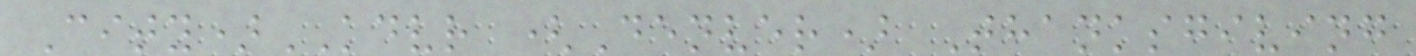City)KDVR (Denver) Thanksgiving
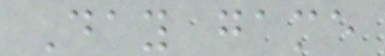Day game
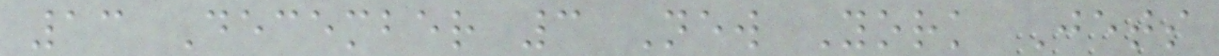13 December 3 New York Jets
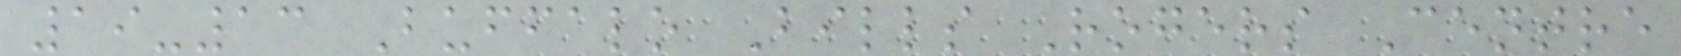19-13 Buffalo Bills Rogers Centre
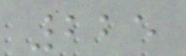225
